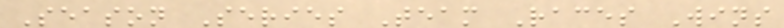Season Series Team Races Wins
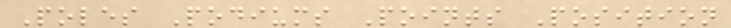Poles Podiums Points Position
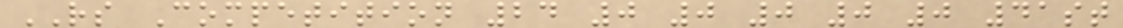RS Competition 24 0 0 0 0 0 41st
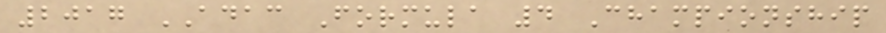2017 ADAC Formula 4 Championship
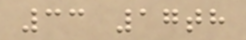33 17th
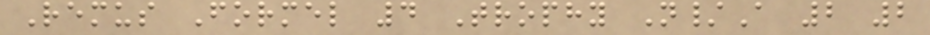Remus Formel 4 Trophy N/A 2 2
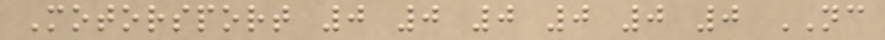Motorsport 0 0 0 0 0 0 NC
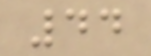44
